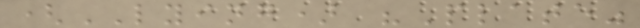(LYING) "Plate"
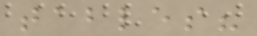tables?
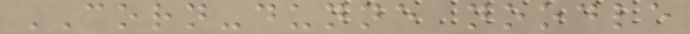CORN-dunne noodle
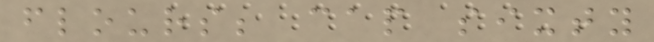flours; cap sixty
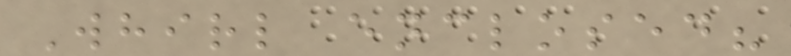Whirl enclosed?
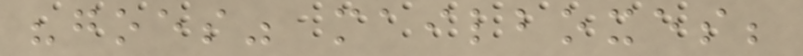"goes" mailboxes;
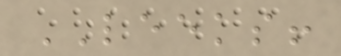LEEKS!
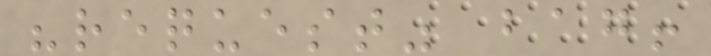"request" bag!
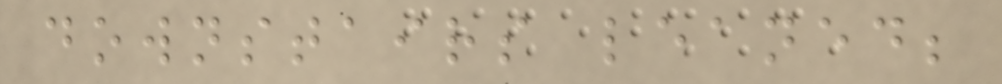downstairs leaned;
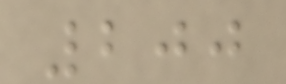200
